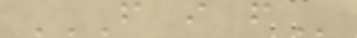F I F
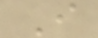I
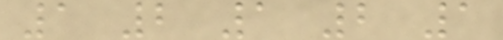1 2 1 2 1
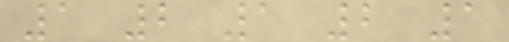1 2 1 2 1
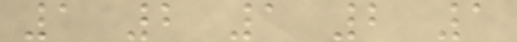1 2 1 2 1
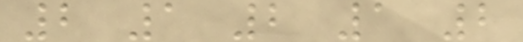2 1 2 1 2
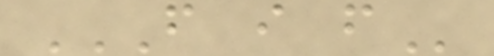F I F
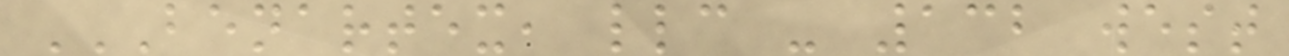BENARTEX, LLC - 132 WEST
